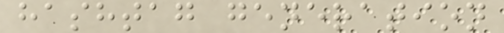hashtag generation
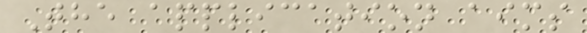The application aims
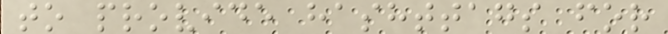to provide hashttags for
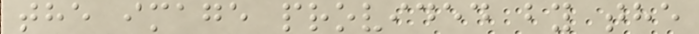the image provided by the
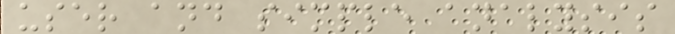user and simple analysis
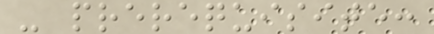- prerequisite:
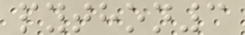python3
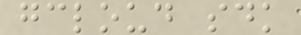gcloud sdk
